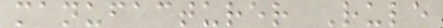manufacturer Rule
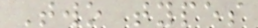Two types
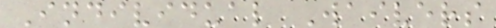Individual Waivers
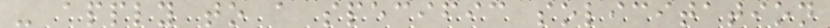- apply to a specific solicitation
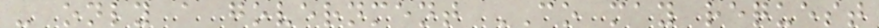- only a government CO may request
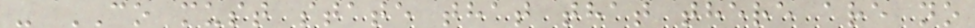- CO must state that that there are no
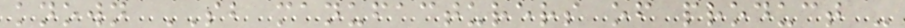known SB manufacturers of product -
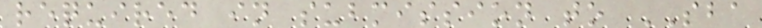required in submission to SBA
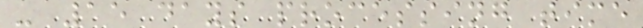- 15 days processing time
